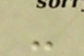-
